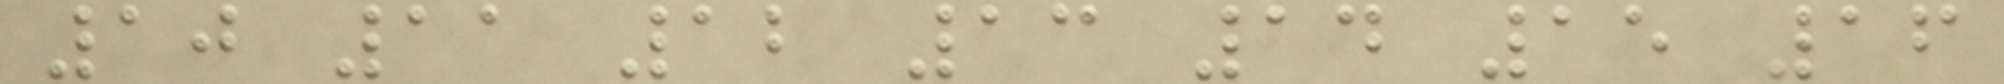10 11 12 13 14 15 16
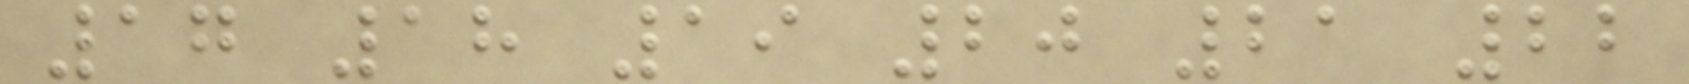17 18 19 20 21 22
